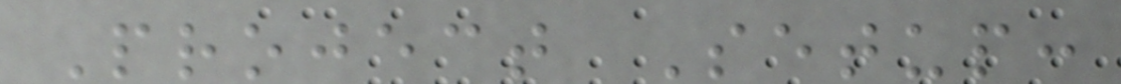Project Setup:
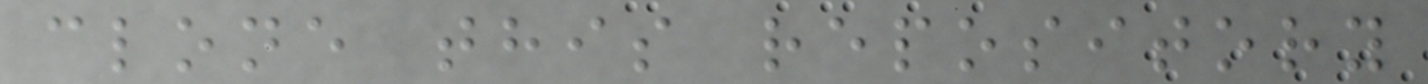clone this repository
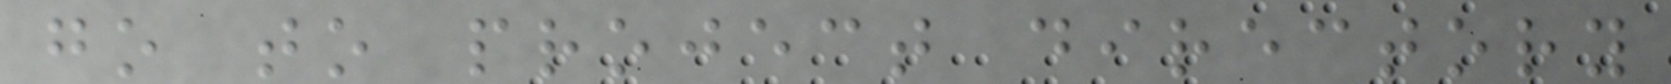go to project directory
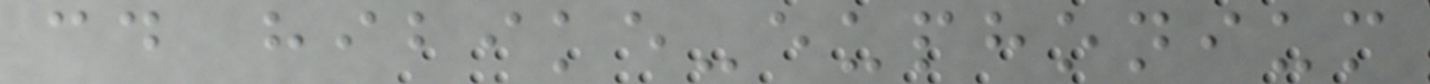cd hibike-euphonium
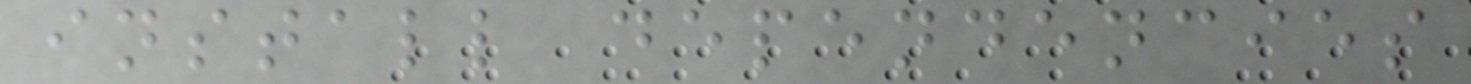install dependencies
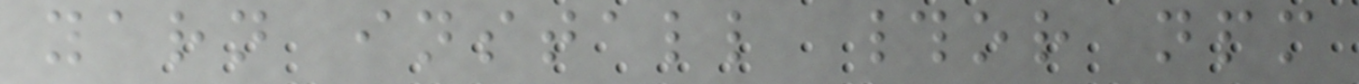yarn install #or npm
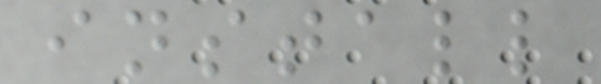install
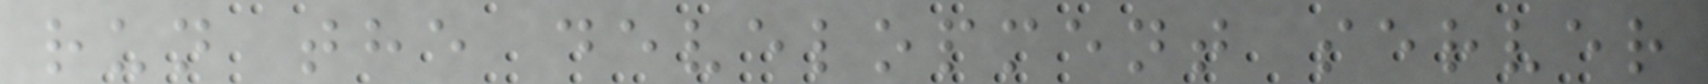run the development server
